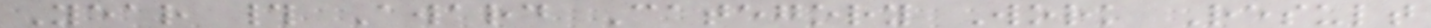Year # Award Category Work Result
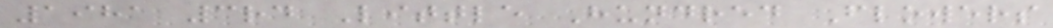1981 3rd Little Hundred Flowers
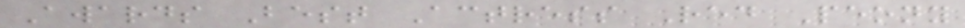Awards Best Actress Red Peony
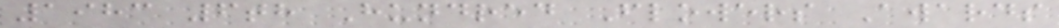1983 6th Hundred Flowers Awards
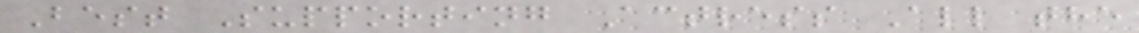Best Supporting Actress All the
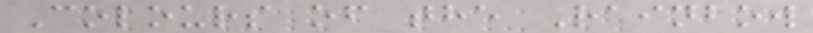Colours of the Rainbow
